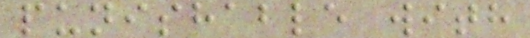punishable with
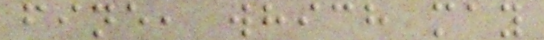fine, which may
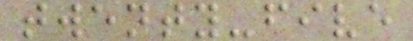twenty-five
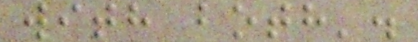with both'.
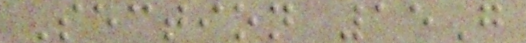Section 15G
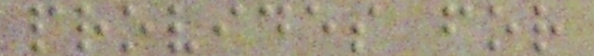provides for
